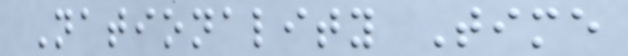Nationality Time
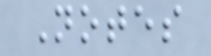Notes
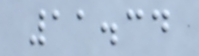11.34
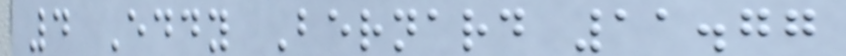4 Eddy Bernard 11.77
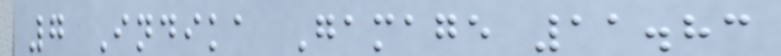7 Indika Gamage 11.83
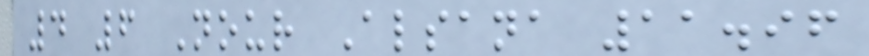4 6 Nour Alsana 11.96
